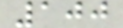100
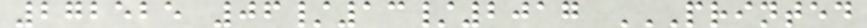272525 06/13/2017 PRINTED
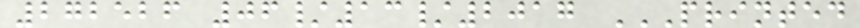272526 06/13/2017 PRINTED
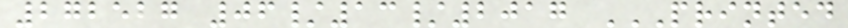272527 06/13/2017 PRINTED
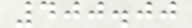400.00
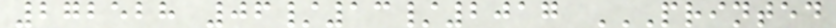272528 06/13/2017 PRINTED
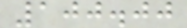100.00
